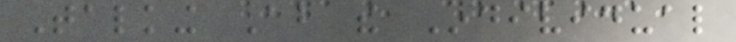Talking About the Individual
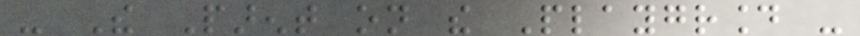- The Parent on the Playground -
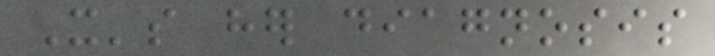It's her diagnosis
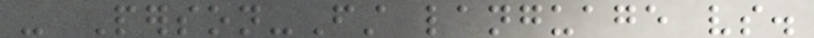- Person-First language vs.
